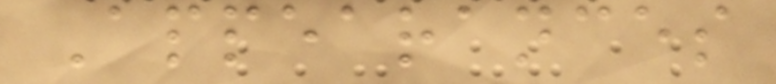Appearances
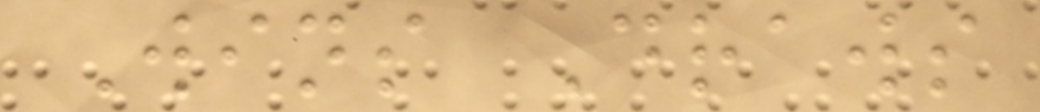Wins Draws
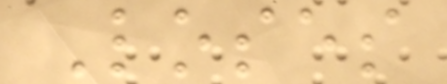Loses
